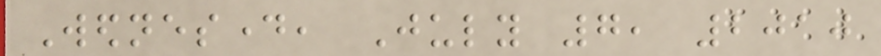Wednesday, July 7, 2010
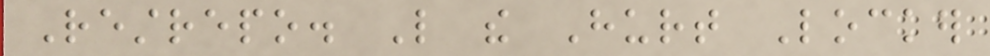Restrepo. Like the Hurt Locker
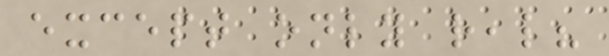except only real?
